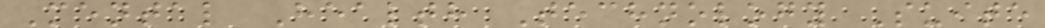Mental Health Technology Suite
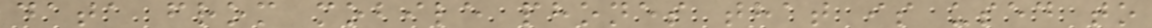data from mobile phones that is used to
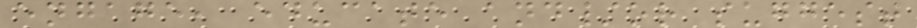engage, educate and/or suggest
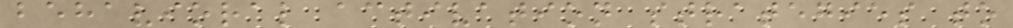behavioral activation strategies to
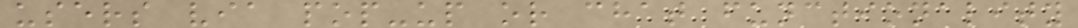users via pop-up or chat functionality
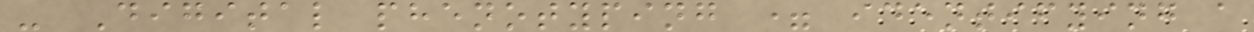- Digital phenotyping = identifying a
